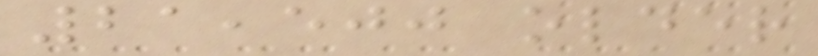21,500 older
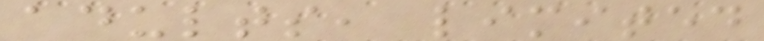adults, limited
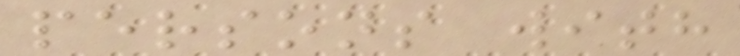persons with
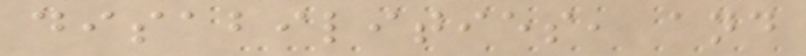disabilities, and
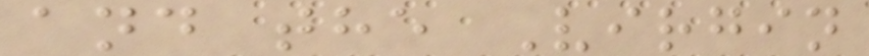and the Virgin
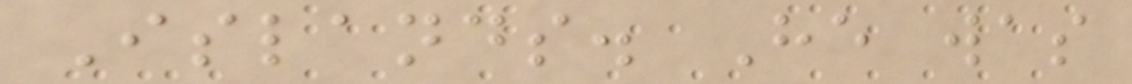Islands. He was
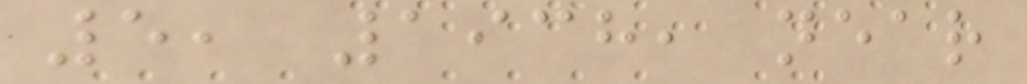5, 1938, near
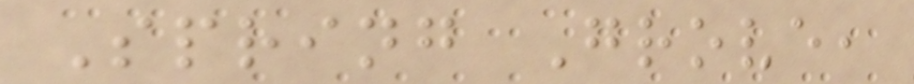Spring Grove,
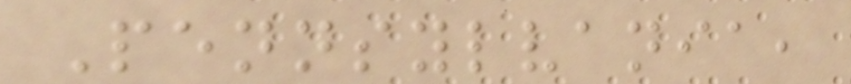Pennsylvania,
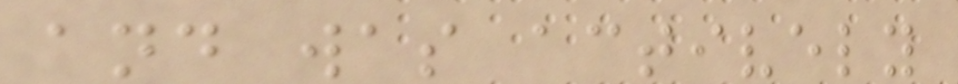and was actively
